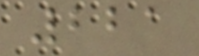221
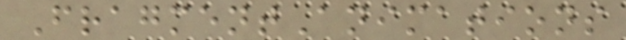FragmentAnimations
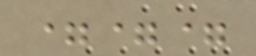===
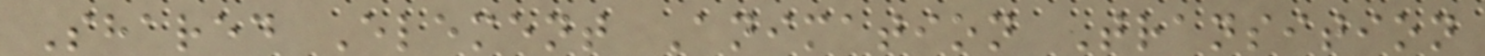Shared Element Animation Transition
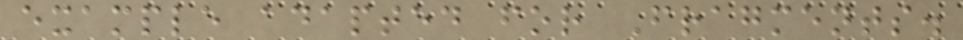example adapted for Fragments.
